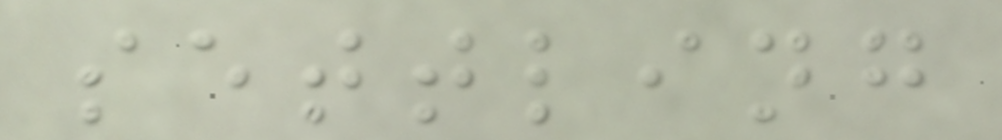settling
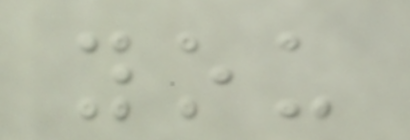you
